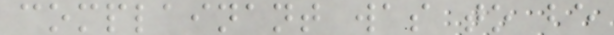complainant was to be
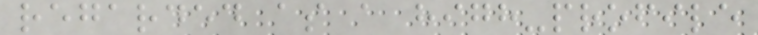regarded as a high-profile
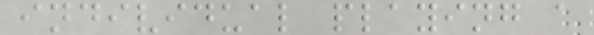individual playing a
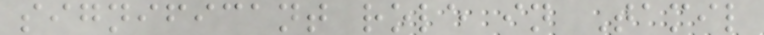significant role in Tamil
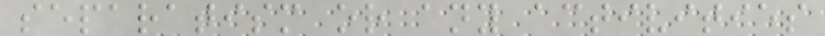separatism or any activities
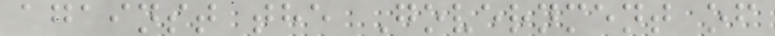against the Government of
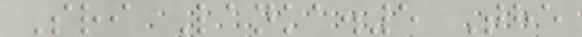Sri Lanka.5 The
